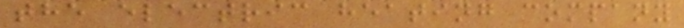the electric heating company
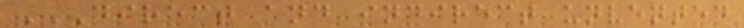DIRECT AND INDIRECT UNVENTED
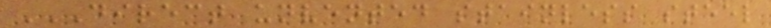DIRECT UNVENTED STAINLESS STEEL
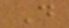D
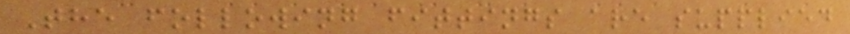The following fittings are supplied
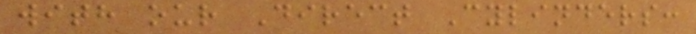with our Direct Cylinders:
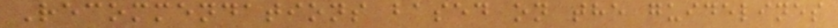Recommendations based on the guidelines
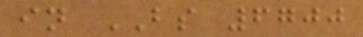in BS 6700
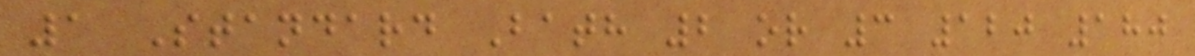1 Standard Bath 2 or 3 120 180
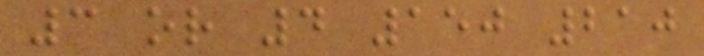3 or 4 150 210
